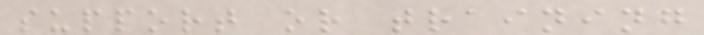support or training
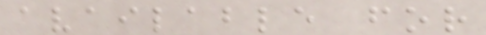available for
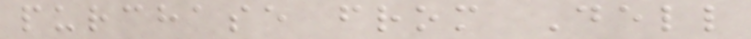purchase from Dell
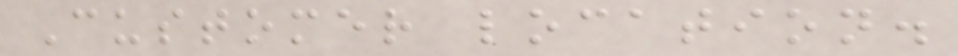Customer location.
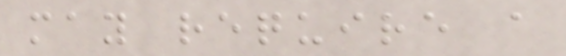may require a
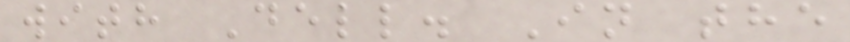with Dell. In the
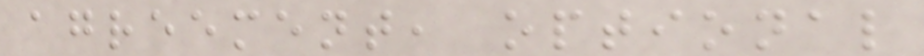agreement, optional
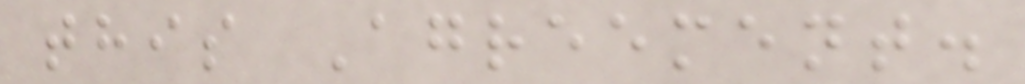this Agreement.
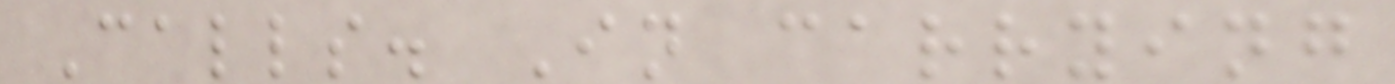Calls. In carrying
